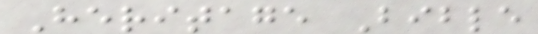Heritage Bible
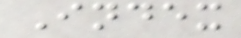Index
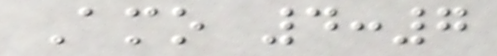Amo 4:7
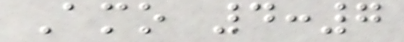Amo 4:7
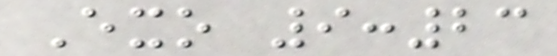Exo 9:23
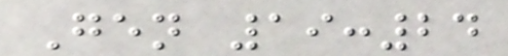Gen 19:24
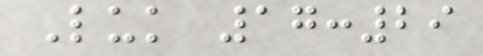Luk 17:29
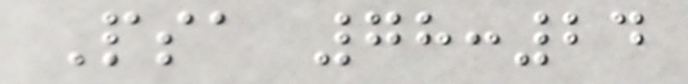Psa 78:24
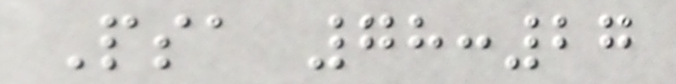Psa 78:27
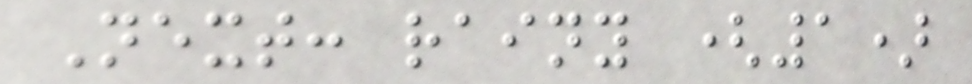Next: rainy (1)
